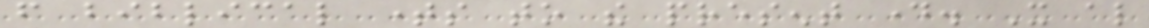from biblical times to the present day. It also
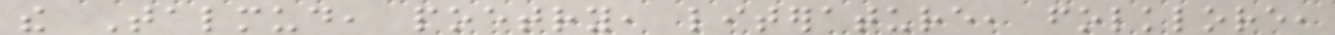the Talmud, poetry, literature, folklore,
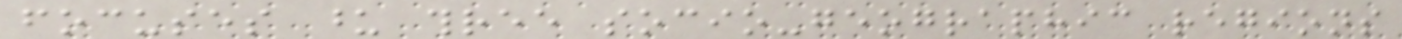focuses upon three socio-geographic regions
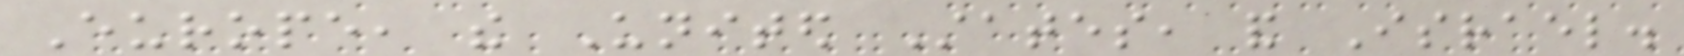Europe, the United States, and Israel.
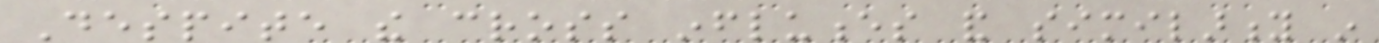Despite the cross influences and similarity in
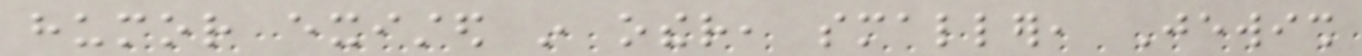humor existed in other, smaller, Jewish
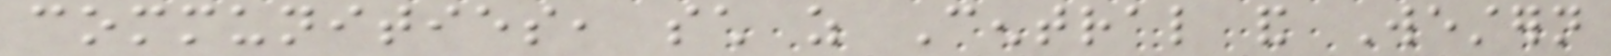communities, such as Central and Western
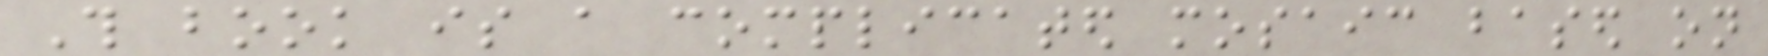This book is a complicated mosaic based on
